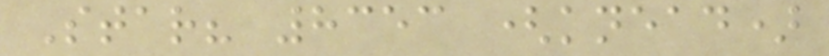Star? 8353 (knead)
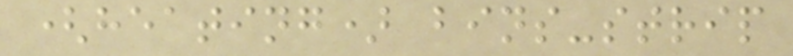(heating) bins-strip
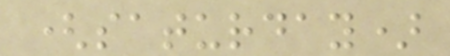(saturday)
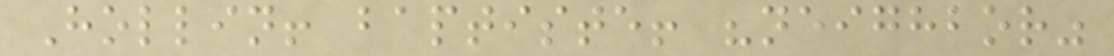Hollin! baptiste! "neighbor"
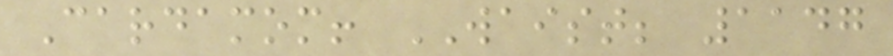Cardamom! WAIST; 1147
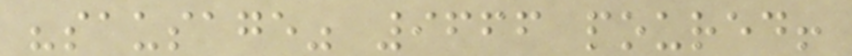"sausage" 9666 poured!
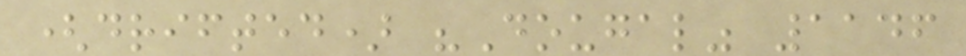(drifted) "Dougal" 1146
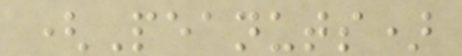(Peanuts)
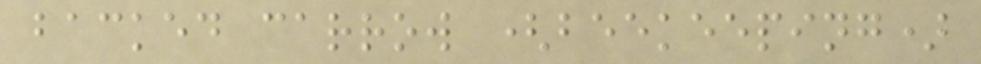backed carrow (beekeeping)
